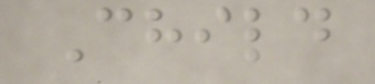Child
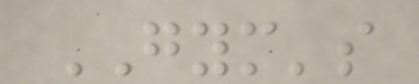GYM's
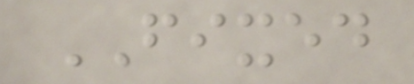FIXED
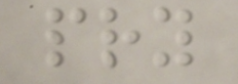pry
